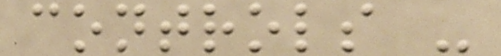controls -
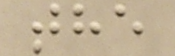the
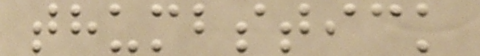thumbstick
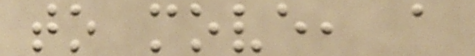to move, a
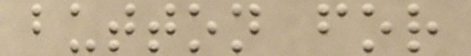button for
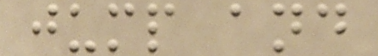jump and
